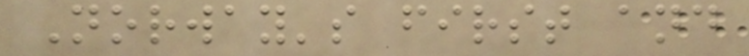Norway's first and
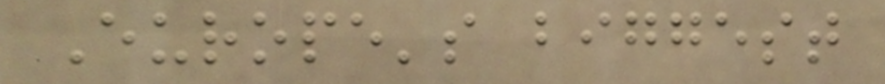Europe's biggest
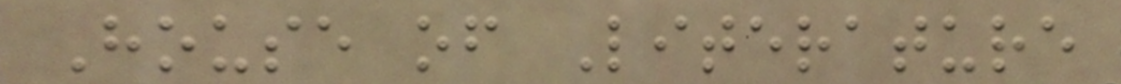House of Literature
